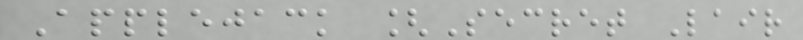Applejack [Secret Lair
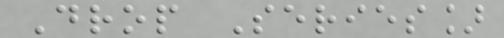Drop Series]
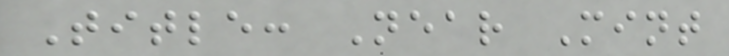Title: Near Mint
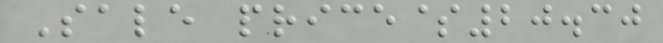Sale price$20.30
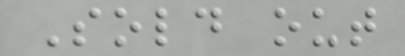Sold out
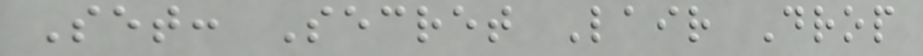Set: Secret Lair Drop
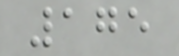175
